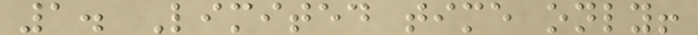1. Limited time only!
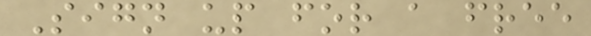Sign up for a free
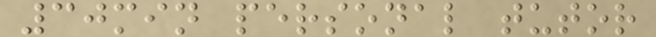30min personal tutor
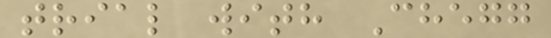trial with Chegg
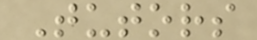Tutors
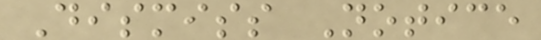Dismiss Notice
